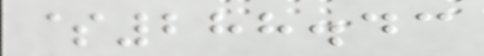$288.43
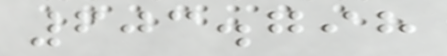603.798
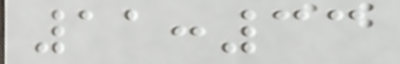11:33
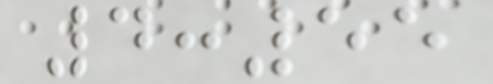4:55
